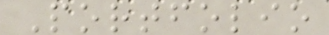Portfolio
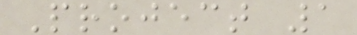Project 1
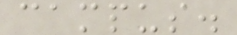campus.
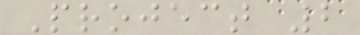Project 2
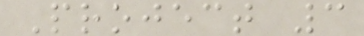Project 3
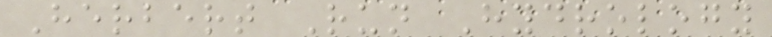Herbert Run Hydrology
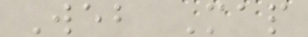Web Map
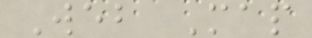Web Map
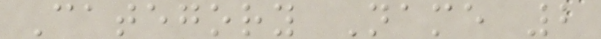Category Name 2
